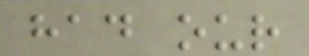had our
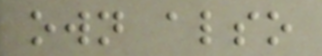own also
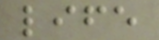life
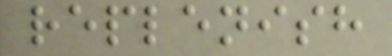replenish
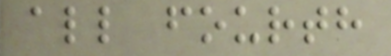all fourth
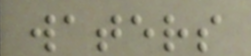waters
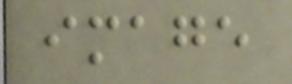image
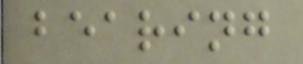bearing
